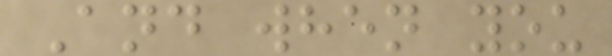And when you
